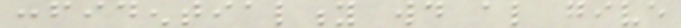confidentiality would also give
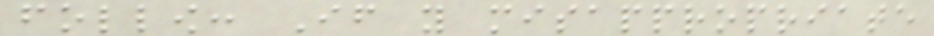follow: If you misappropriate
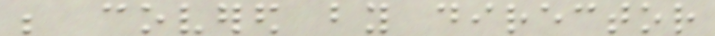be covered by director
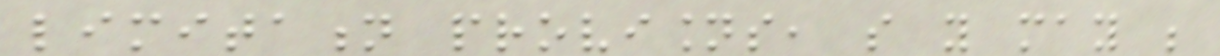limitation provisions, so you may be
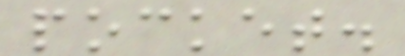pocket.
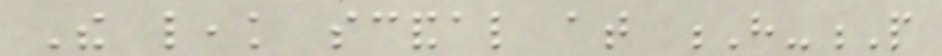The leak scandal at H-P
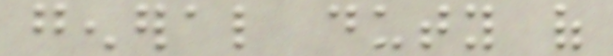general duty of
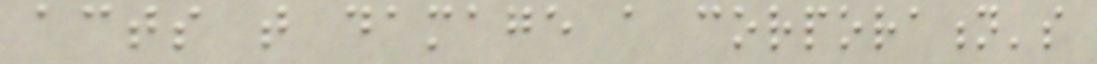acts that damage a corporation's
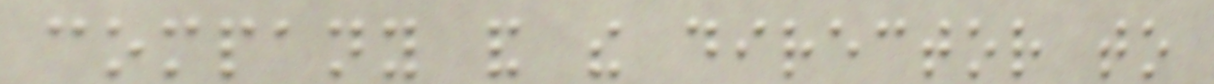company and the director to
